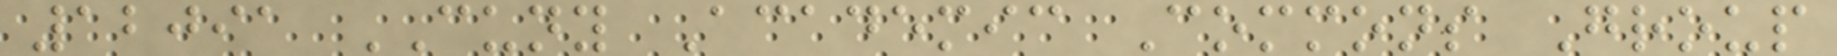12091 CUNY Academic Commons Group
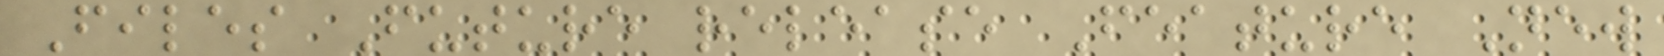Files Future release Feature New
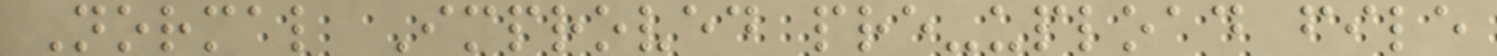Normal Improved pre-upload file
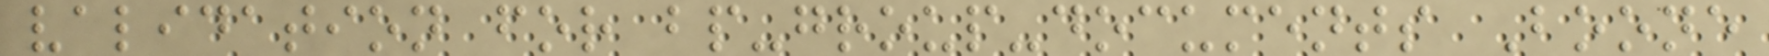validation for bp-group-documents Boone
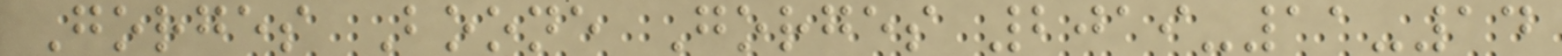Gorges Boone Gorges 2019-11-14
